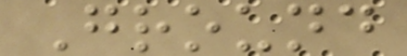Ground
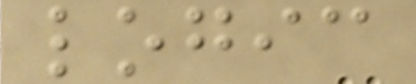logic
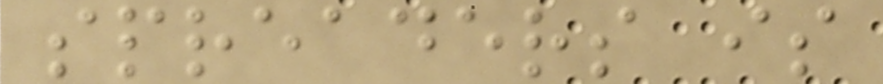spreaders is
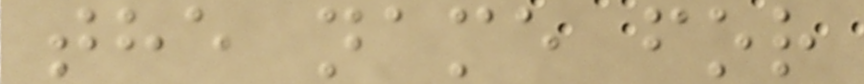the name for
